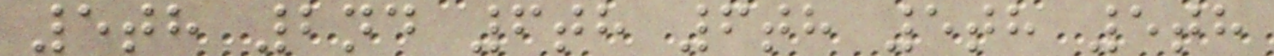5th 2nd 6th 6th 5th 5th
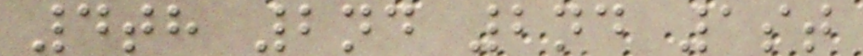4th 2nd 2nd 1st
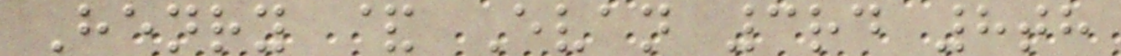Henry & Evan 3rd 8th
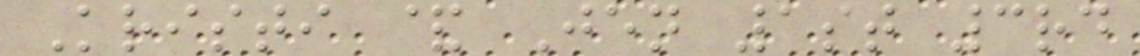Kristi & Jen 1st 3rd
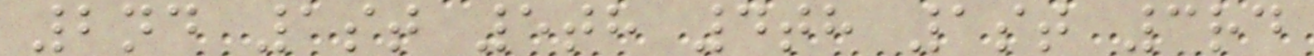2nd 1st 5th 4th 1st 3rd
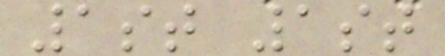1st 1st
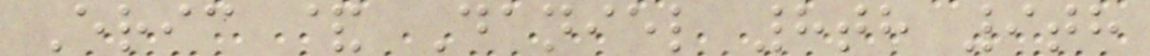Eric & Daniel 8th 9th
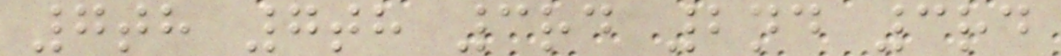7th 7th 3rd 2nd 3rd
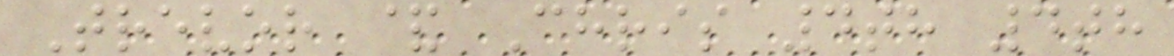Trevor & Chris 4th 4th
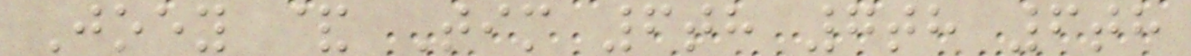Joey & Tim 6th 7th 6th
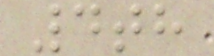4th
